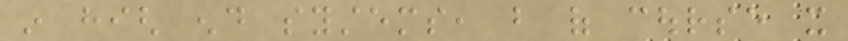in high end systems, but of course it
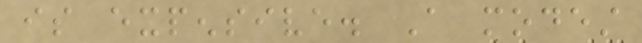is expensive. A modest
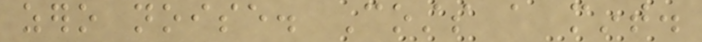zero noise. Costs a mint.
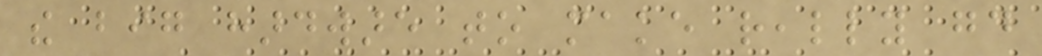the big hardware to make really good
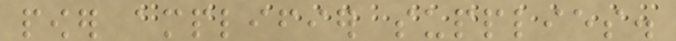power amplifier supplies.
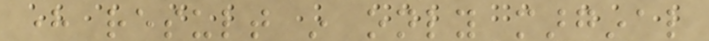here result in only marginal
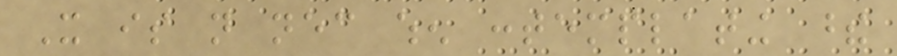It is not necessary when contemplating these
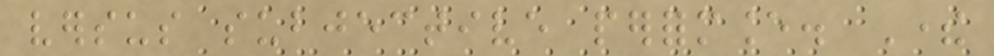versus subjective performance. There
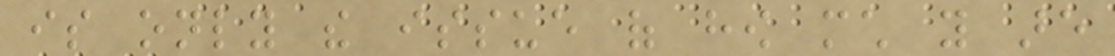is only the issue of how much you are
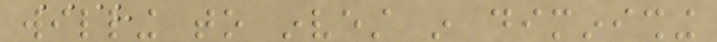willing to invest in diminishing
